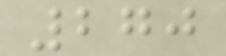270
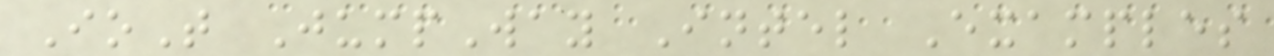IoT JumpWay Intel Examples
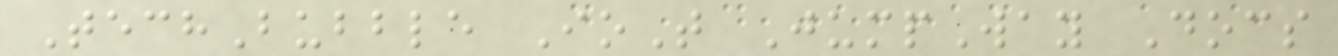TechBubble IoT JumpWay Docs
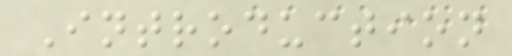Introduction
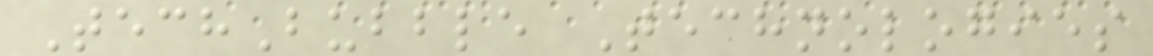TechBubble Technologies
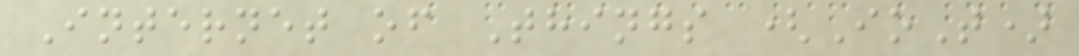Internet of Things (IoT)
